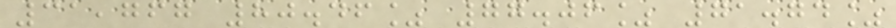31,767 80.46% 77.06% 71.74%
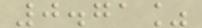0.71%
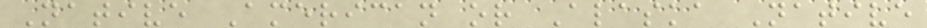Native American or Alaska Native
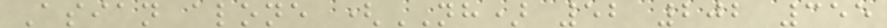Asian alone (NH) 52 202 355
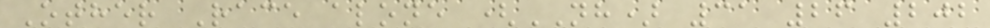Other Race alone (NH) 31 26 202
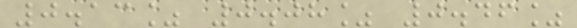0.13% 0.08% 0.46%
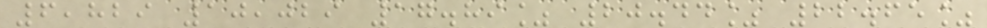6,829 10,029 17.89% 20.44% 22.65%
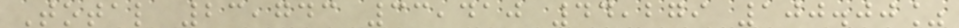Total 23,743 33,410 44,279 100.00%
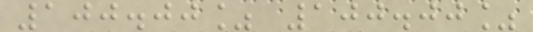100.00% 100.00%
